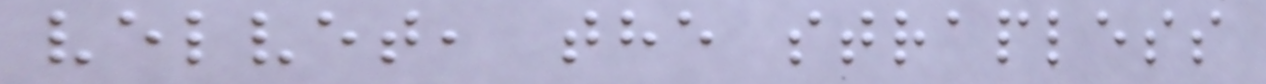velvet, the strapless
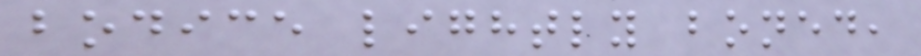bodice lightly boned,
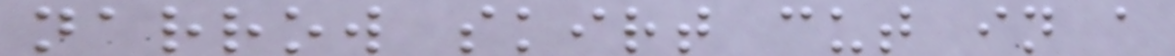narrow skirt cut in a
